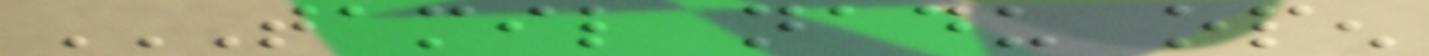TAMIL NADU OPEN
